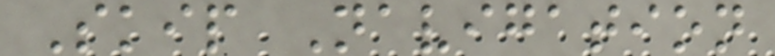Skip Navigation
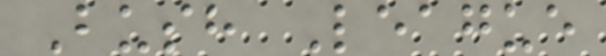Bush League
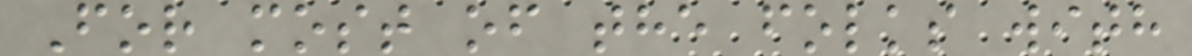For most of the folks with
